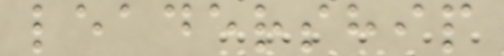leadership
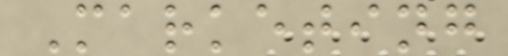Marketing
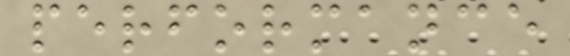performance
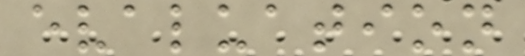evaluation
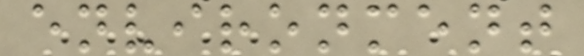environment
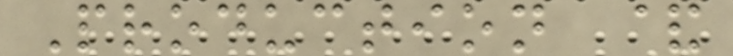Production &
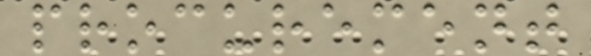procurement
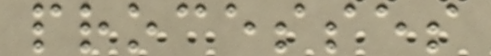processes
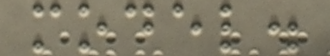model.
